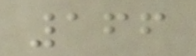166
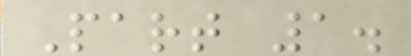Part 1.
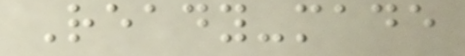Ready-made
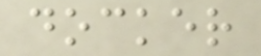docker
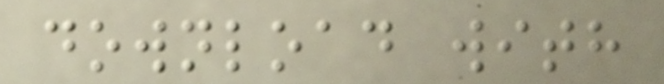download with
